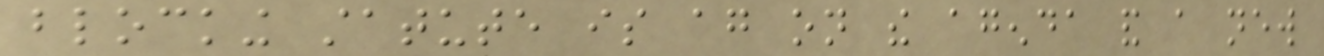blocking statute is again on the agenda and a new
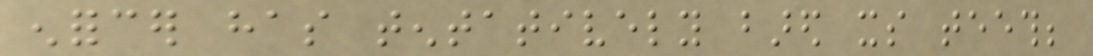enforcer has tentatively bared its teeth;
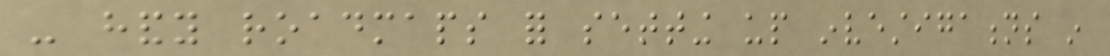- handy roadmaps for setting up investigations in
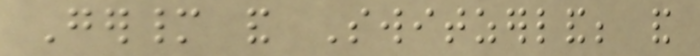Germany and Switzerland; and
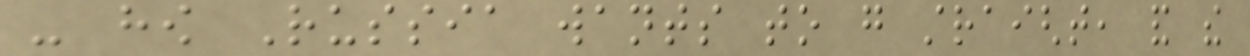- how Russia wants to go straight, and the
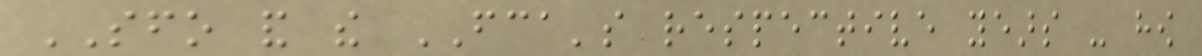SFO and the FCA's respective years - how
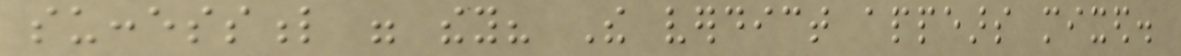successful were they? The verdict appears mixed.
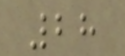28
